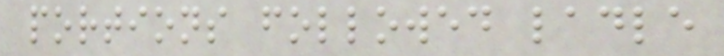portions followed ladle
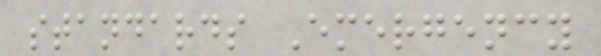standards Emergency
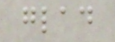glad
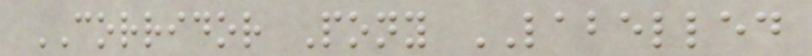CORRIDOR Pony LABELLED
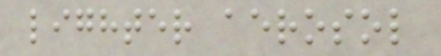lighter aerosol
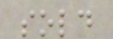sold
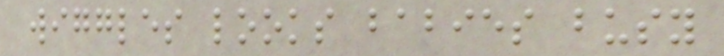wiggles looks babies busy
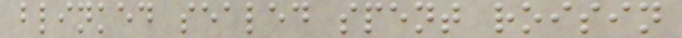blinked sealed spent roisin
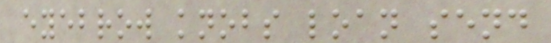eyebrow knobs loan send
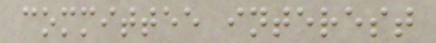committee interest
